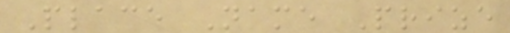Place Name Prize
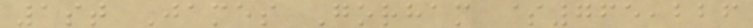1st James Gorham $765,226
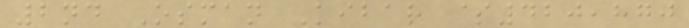2nd Osman Kibar $420,870
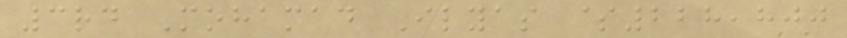3rd Mohamad Ilyas $228,800
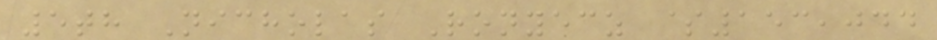5th Nicholas Ronyecz $153,044
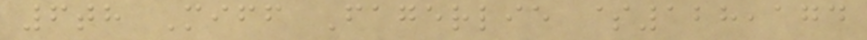6th Miff Fagerlie $128,174
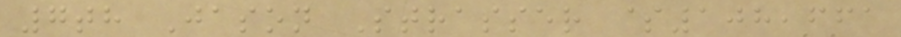7th Jason Strasser $108,661
